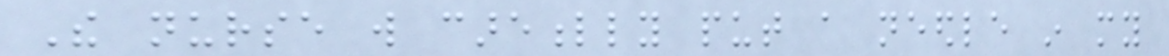The nurse will carefully put a needle in my
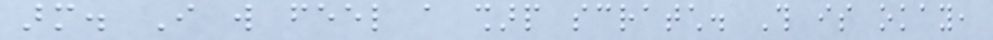arm. I will feel a sharp scratch. This is okay,
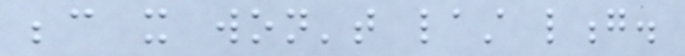because it won't last long.
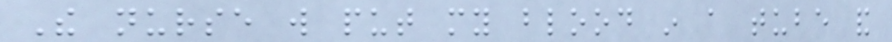The nurse will put my blood in a tube and
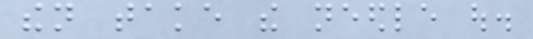then take the needle out.
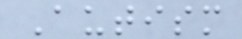Autism
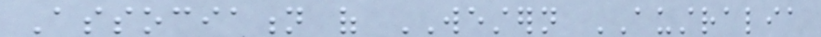Association of WESTERN AUSTRALIA
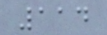114
